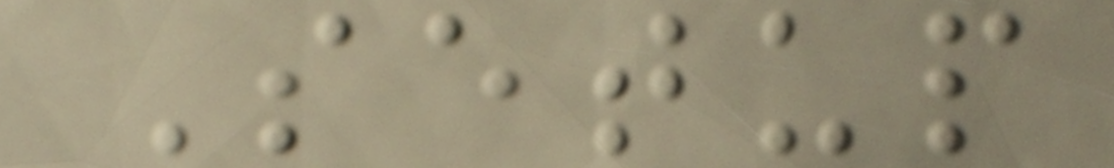Setup
